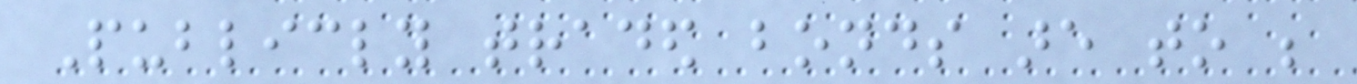Publicly traded bonds are to be
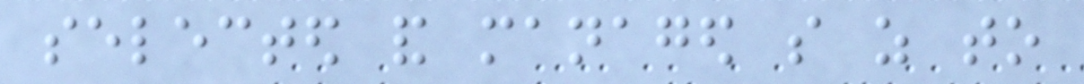selected and managed so as to
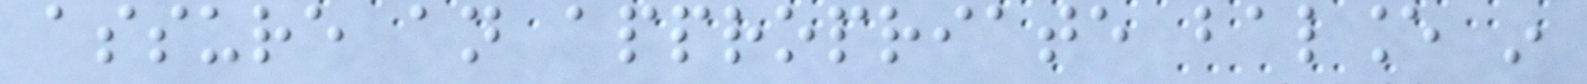assure an appropriate balance in
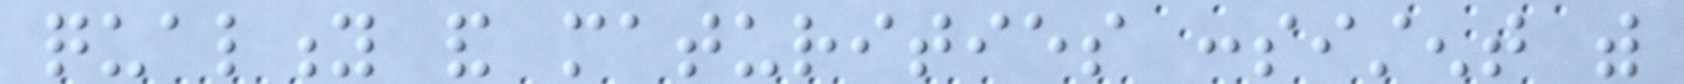quality and maturities consistent with
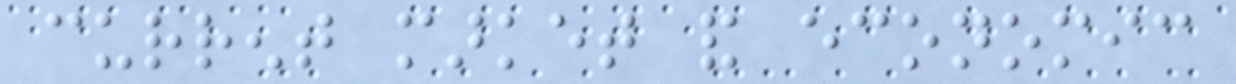current market and economic
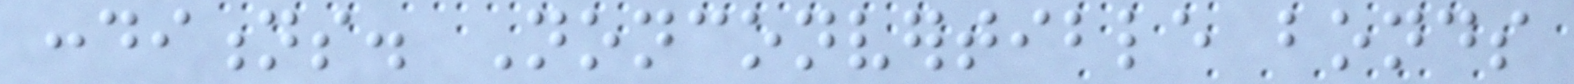conditions. Nonconvertible bonds
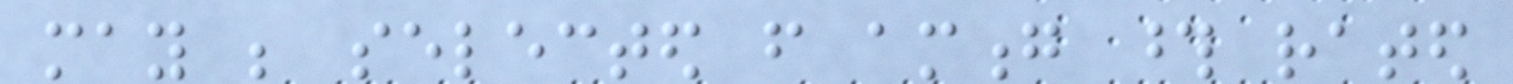may be selected from among those rated
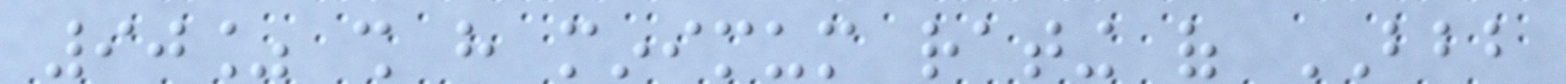90% shall have minimum rating of BBB
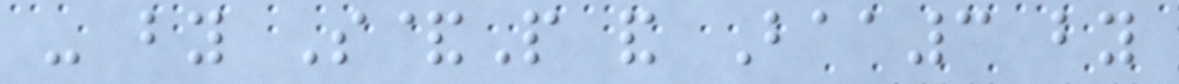- by S&P and Baa3 by
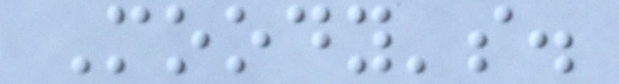Moody's.
